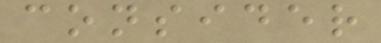consider
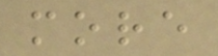more
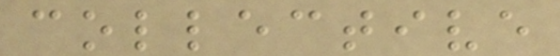collective
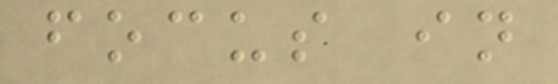focus in
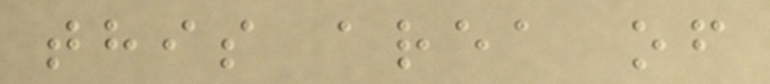this area of
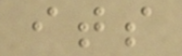its
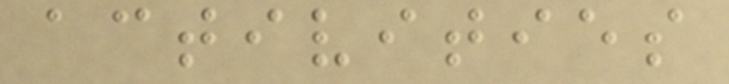activities
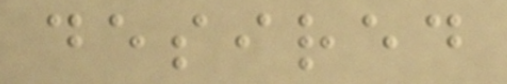desired
